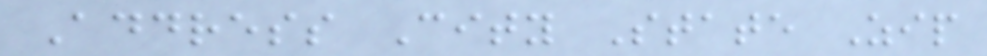Address City State Zip
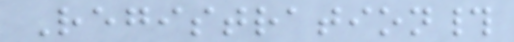Registration#
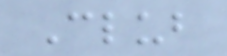Club
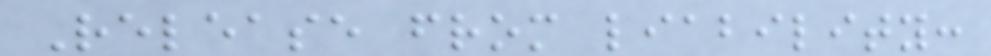Release from liability:
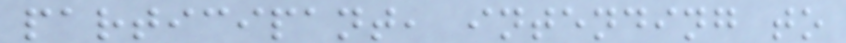participant, intending to
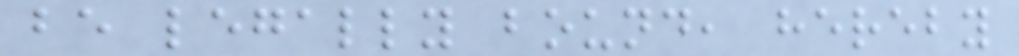be legally bound, hereby
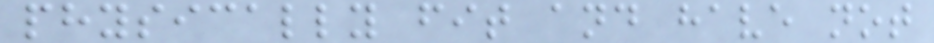physically fit and have not
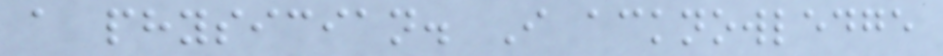a physician. I acknowledge
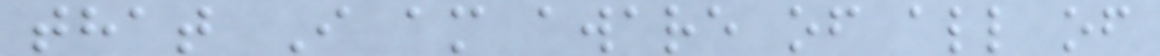that I am aware of all of
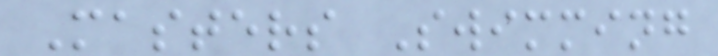Masters Swimming
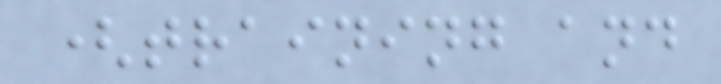(training and
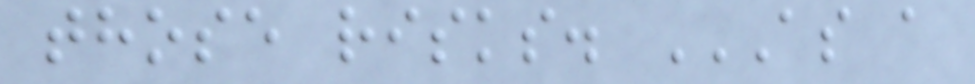those risks. AS A
